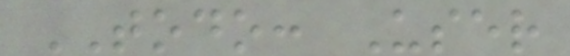TODO: User
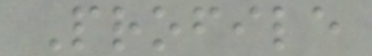Profile
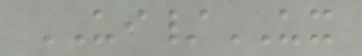UI/UX
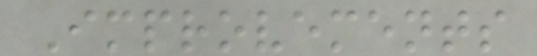Improvements
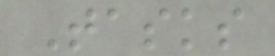Tasks
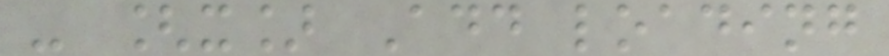- [x] Add loading
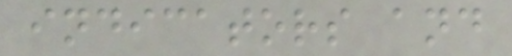indicators and
